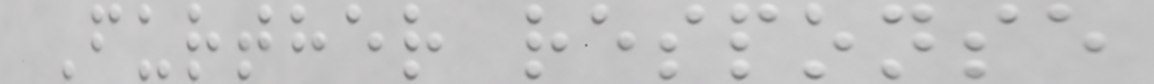Further response
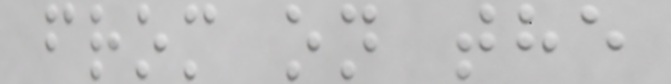from on the
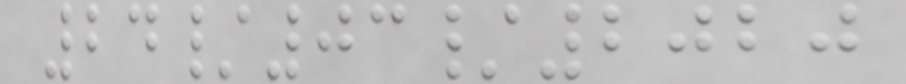24/03/2020
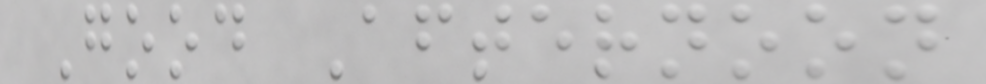Good Afternoon
